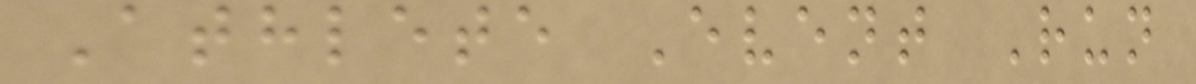Athlete Event Run
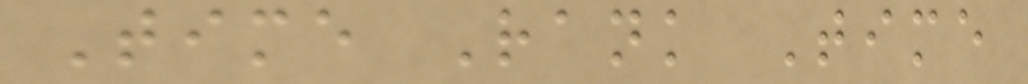Time Rank Time
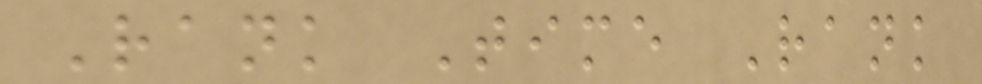Rank Time Rank
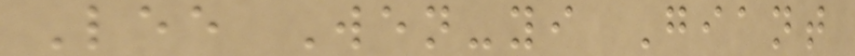Lee Wen-yi Giant
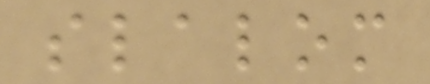slalom
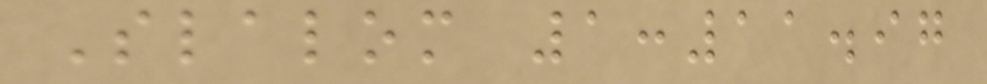Slalom 1:11.97
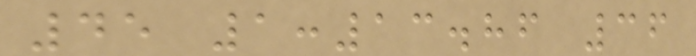45 1:13.86 36
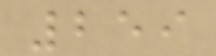259
